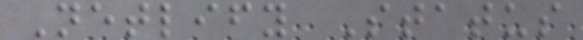Netlify Status
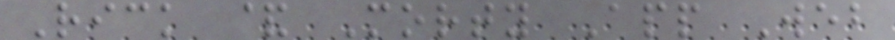Rick & Morty App Web
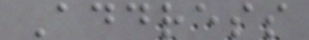Address
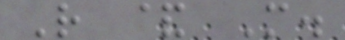R & M.
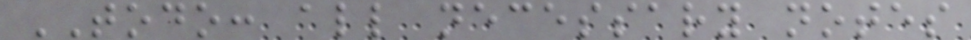TODO: all necessary notes
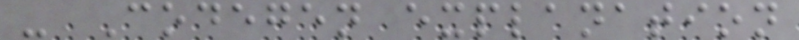- Codegen explanation
